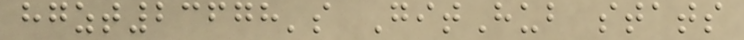hgzt23678's GitHub stats
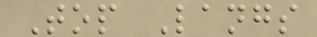Top Langs
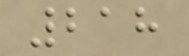218
